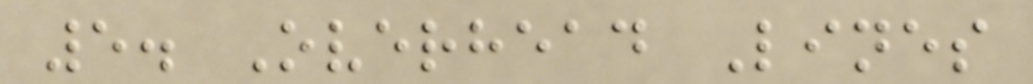5. Overhead Lines
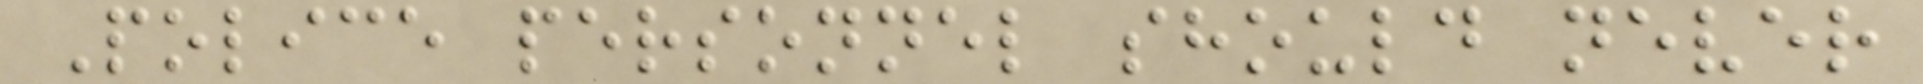Police personnel should never
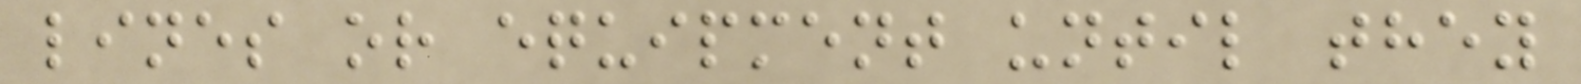lines or equipment until they
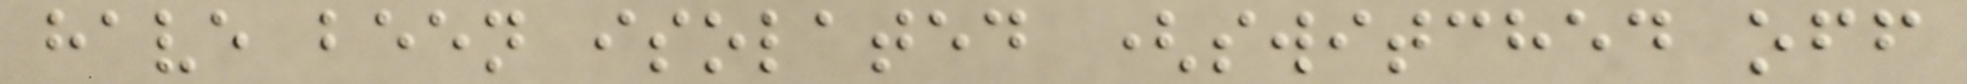have been isolated (switched off
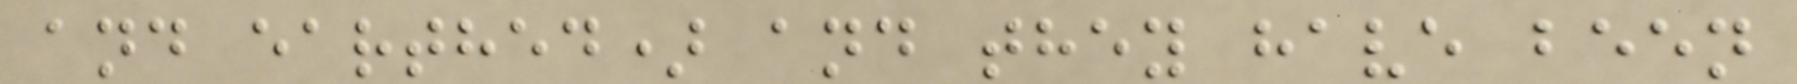and earthed) and they have been
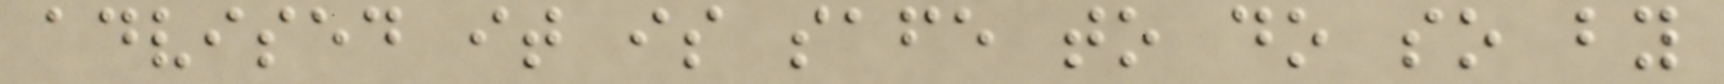advised it is safe to do so by
